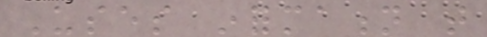Uses information that
